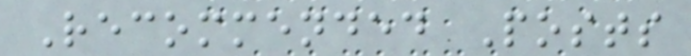Recommended Posts
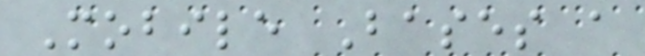Mobile Bases a
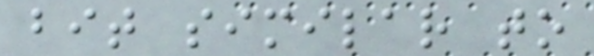bit similar to
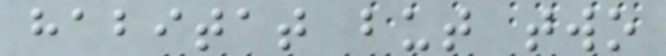habitat but two
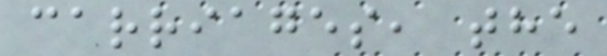carriages, the
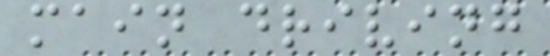main driving
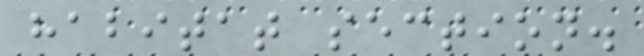habitat section.
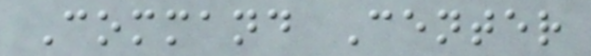Command Center
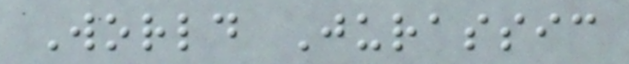World Jurassic
